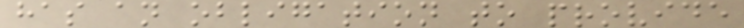has an obligation to provide
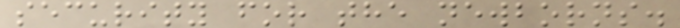security for the newborns.
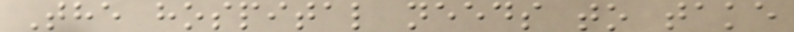The hospital needs to take
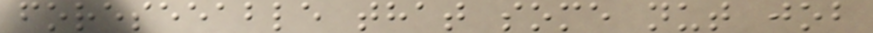foreseeable that some nut job
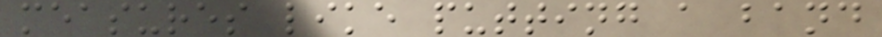measures like putting a band
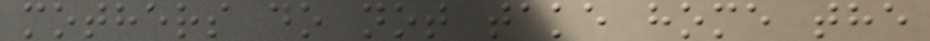mothers do not take home the
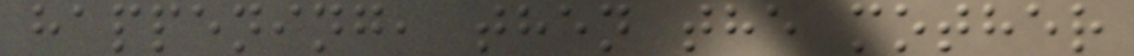happening, then the mother
